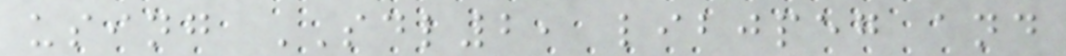using SDL2, libjpeg and
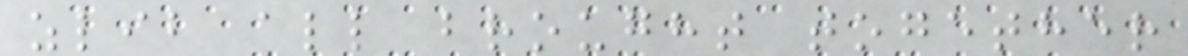zlib all brought together
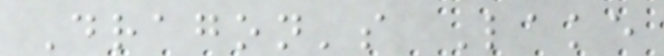Dragon's Lake
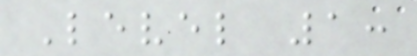Level 1:
